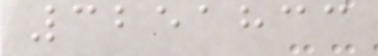3251833
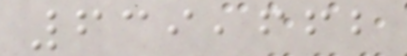639,662
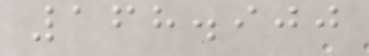168.900
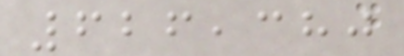626,380
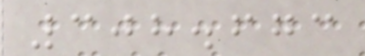308.673
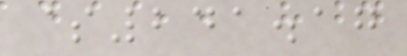$241.17
